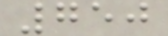750
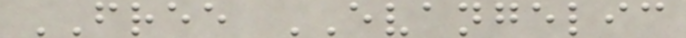FREE EVANGELIC
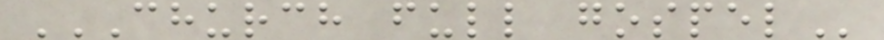CHURCH FULL GOSPEL
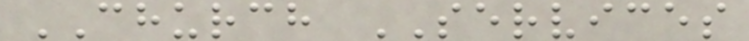CHURCH SERVICES
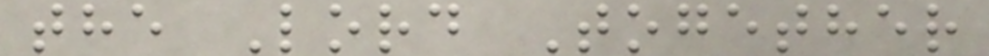the Lord Together
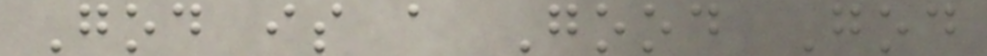God is a Good God
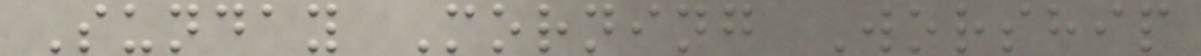Sunday Morning Worship
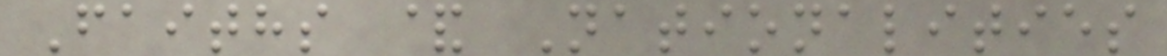Faiths & Nationalities
